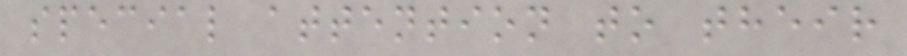special attention to their
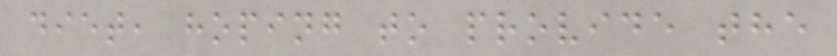diet, hoping to provide the
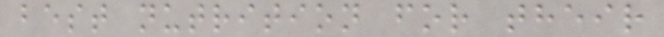best nutrition for their
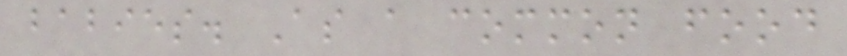babies. As a common food
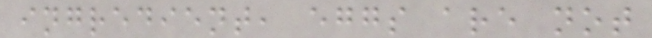ingredient, eggs are not
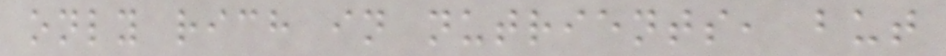only rich in nutrients, but
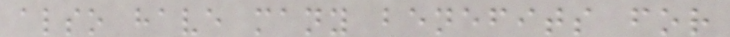also have many benefits for
